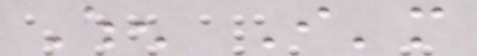When I'm
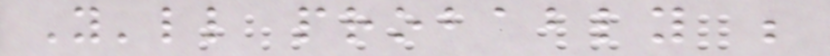You'll probably be
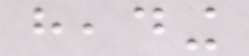heading
